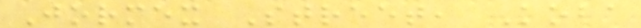Jormex Street, Koba
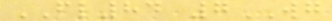FL84 7WG
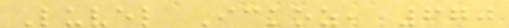Luvel Ickoz, 670
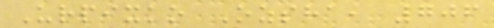Urpixko Ozsha, 706
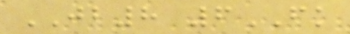JB8 6FK
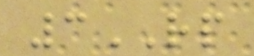3RP
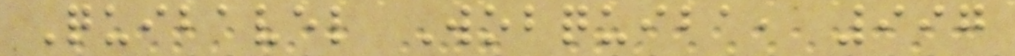Quibavel Wobquiba, 997
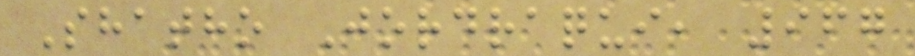Shatho Jordraqui, 967
